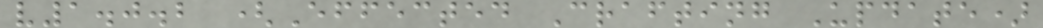v1.0.2 (Effected Crafting Update)
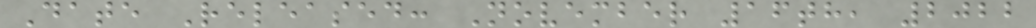Date Released: November 16th, 2022
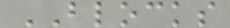BLOCKS
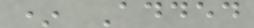* Added
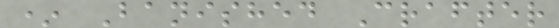* Banished Crafter
